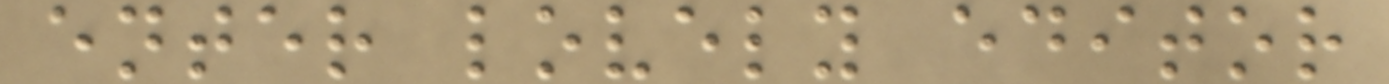enter lovely editor
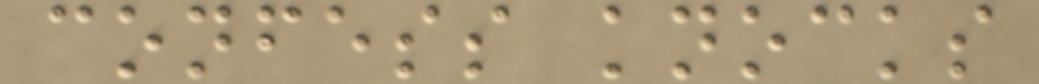confess knocks
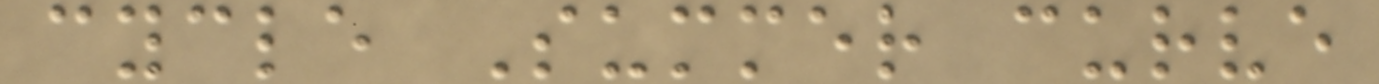cycle Summer curve
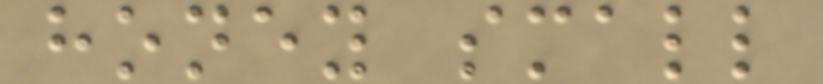honey small
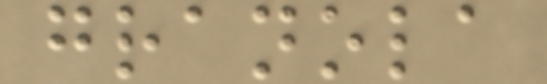granola
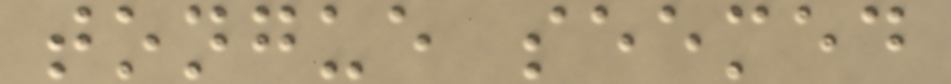tongue seemed
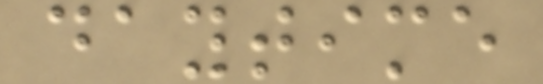daytime
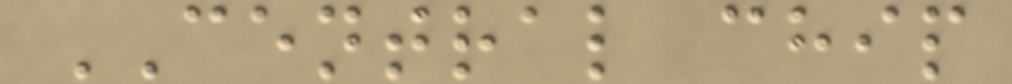CENTRAL chip
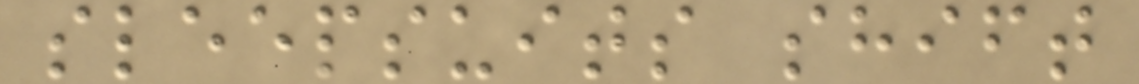sleepsuits shift
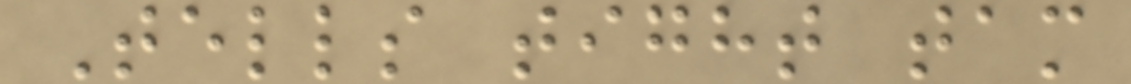Tells tight tam
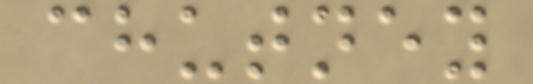chutney
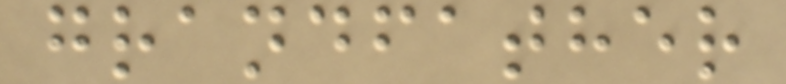grandfather
